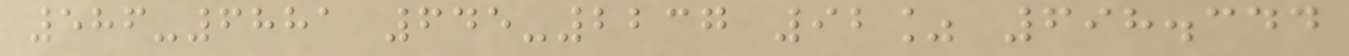586-6881 645-2237 92% 698.344
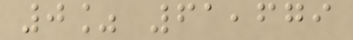0% 61,679
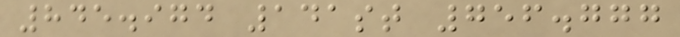845.974 141st 756.777
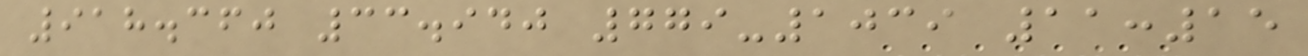918.360 33.940 779-1039 11:15
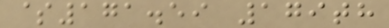$171.59 179th
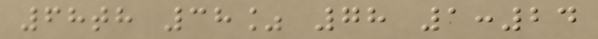68th 38% 78 1:24
